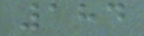184
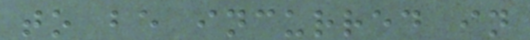to be incurred in
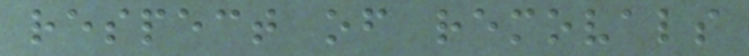respect of removals
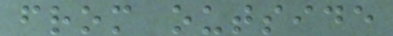from outside
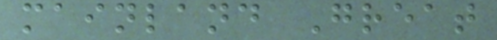mainland Great
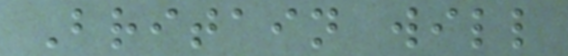Britain will
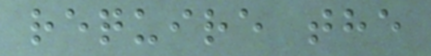require the
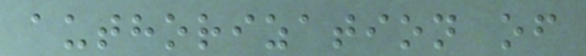authorization of
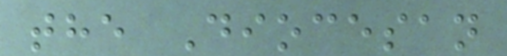the Diocesan
